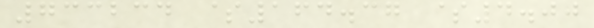733234 $164.37 $4.00
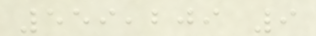559,209 9
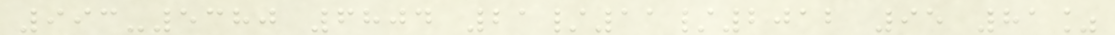993-5380 6804 21/11/2012 95 81%
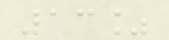13%
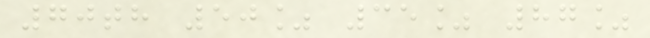70th 50% 35% 87%
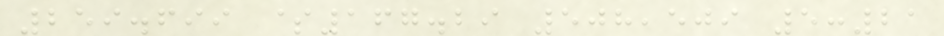259.699 $167.29 508,509 5:21
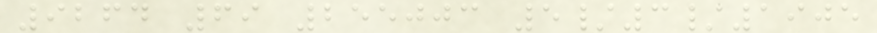9264 69 255003 5/3/1905
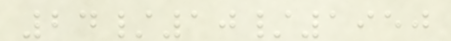24/10/1950
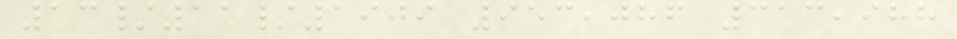13/11/1909 953,086 313,988
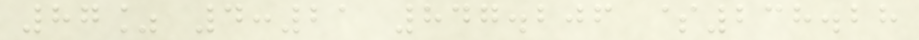87% 4:21 847.206 $238.28
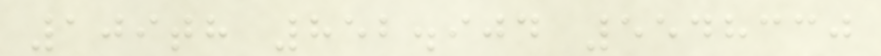109th 852.904 5548330
